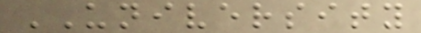UNIVERSITY
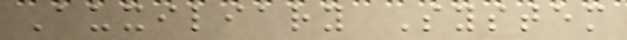Auxiliary System
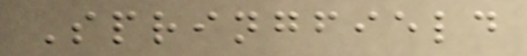Springfield
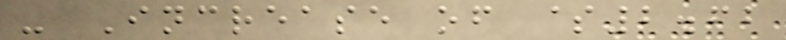- Increase of $2.62
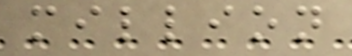million
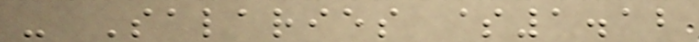- Salaries $1.12
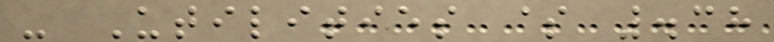- Utilities $ .38
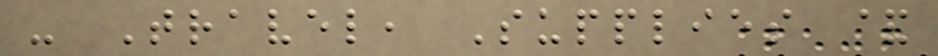- Travel, Supplies &
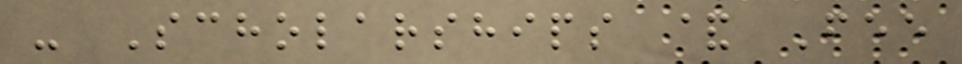- Scholarships & Fee
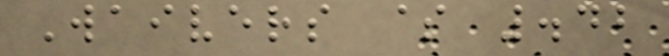Waivers $ .42
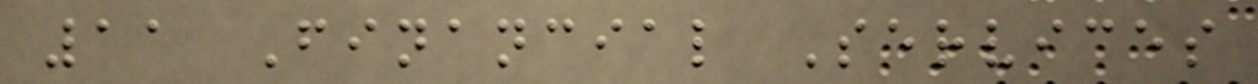11 Financial Services
